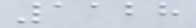1128
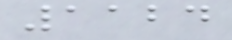1124
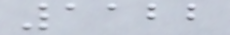1122
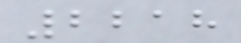2218
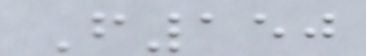F150
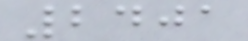2401
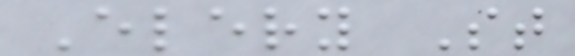Elery St
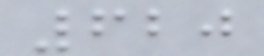620
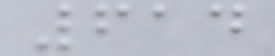614
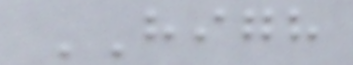HIGH
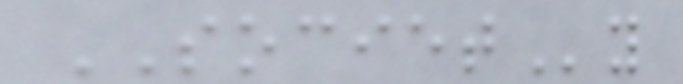SOCIETy
